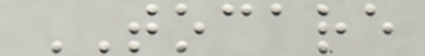TOCARE
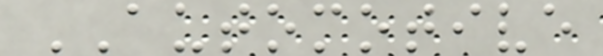AUTOMOTIVE
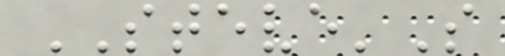STEVE'S
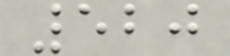520
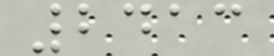2413
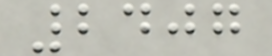2407
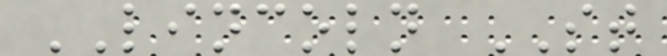LINCOLN ST
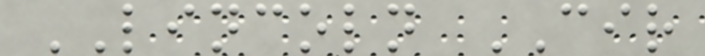LINCOLN CIR
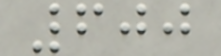600
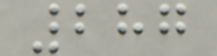287
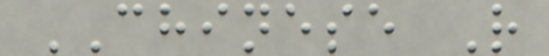CHINESE R
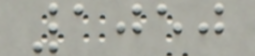1050
